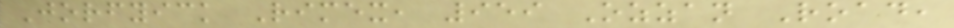Jorfyick Rimex, 959 Ozzan Road,
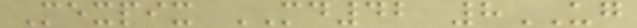Mexpix MD42 8UG
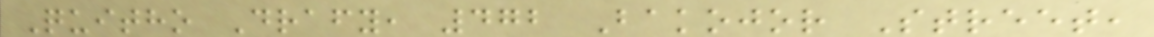Quitho Drafy, 472 Bakojor Street,
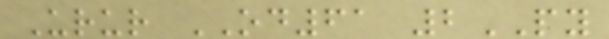Urur OD61 2PY
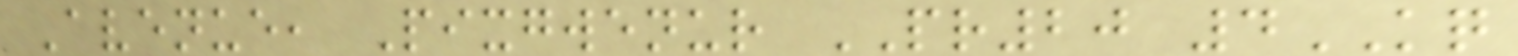Avenue, Pixgwenur PR20 4KQ
